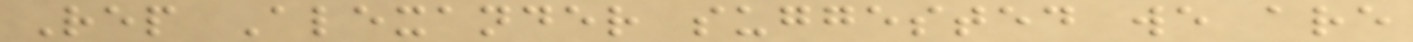Rep Alexander suggested we are
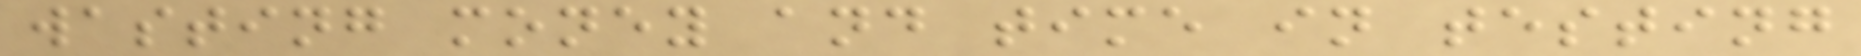wasting money and time in testing
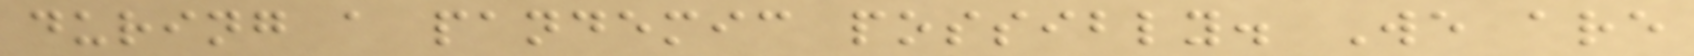during a pandemic possibly. We are
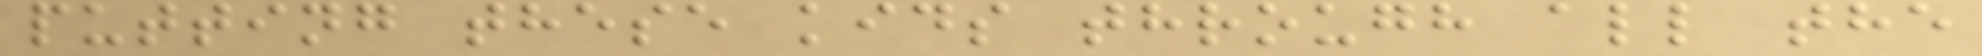putting these kids through all the
